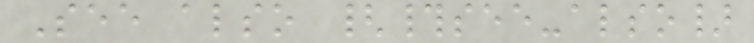See also {#see-also}
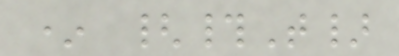* {#T}
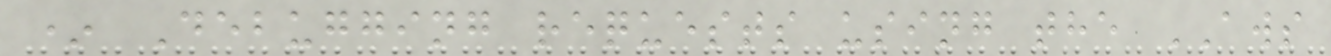* Debugging requests using the AWS
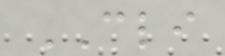CLI
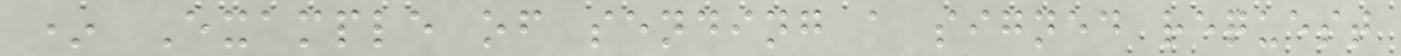* Example of sending a signed request
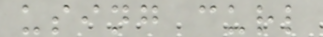using curl
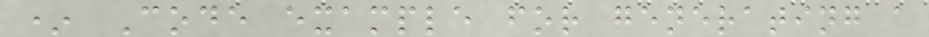* Code example for generating a
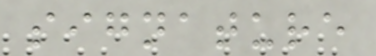signature
